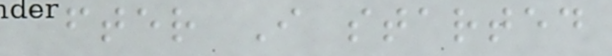after I started
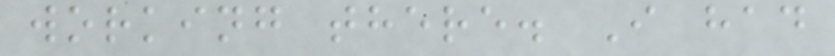working there. I had
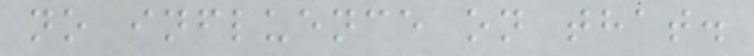no influence on that.
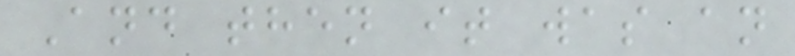And then it was an
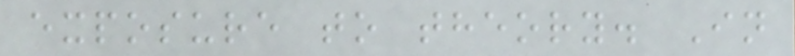exposure to theory. In
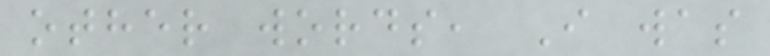other words, I was
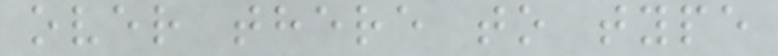over there to type
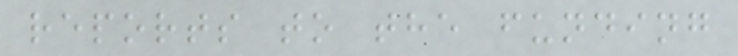reports to the funding
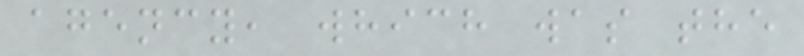agency, which was the
